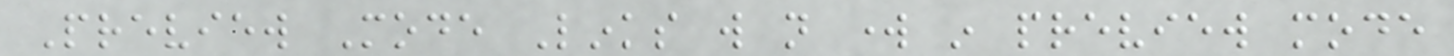Preview Mode Links will not work in preview mode
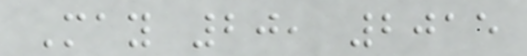May 20, 2015
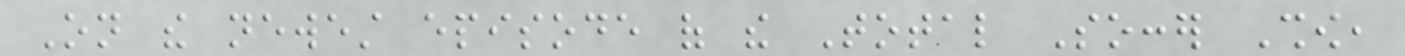On the newest episode of the Total Soccer Show,
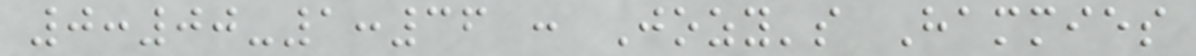0:00-1:36 : Jozy's Hammies
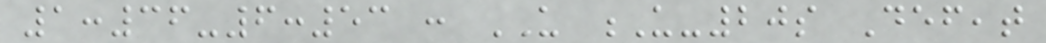1:36-6:53 : US U-20s Defeat
